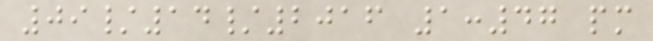09/14/2016 1:47 pm
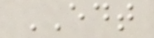EDT
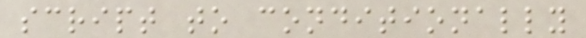script to conditionally
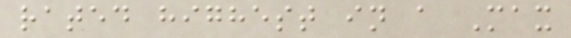rated highest in a Max
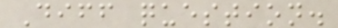Diff question.
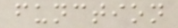function
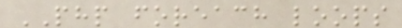PHP foreach loops
